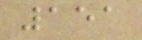151
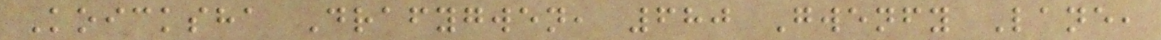Koicksha Drafygwen, 680 Gwenfy Lane,
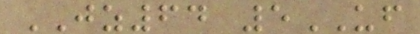JZ64 5UF
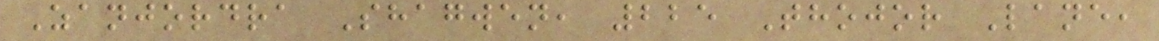Zanjordra Shagwen, 225 Thojor Lane,
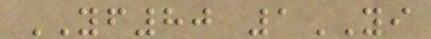YF80 1YI
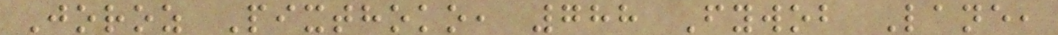Joroz Pixthoko, 788 Fywob Lane,
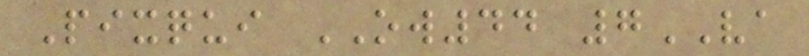Pixqui OW44 7VA
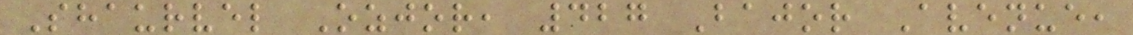Shaurvel Ozjor, 427 Bajor Avenue,
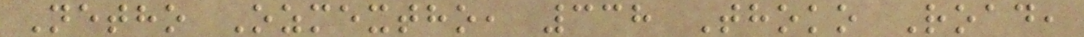Netho Ozmextho, 338 Thoko Road,
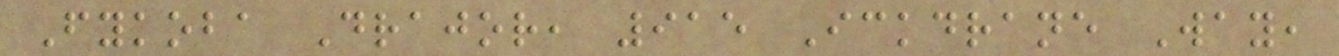Fykoba Drajor, 915 Ickdrane Way,
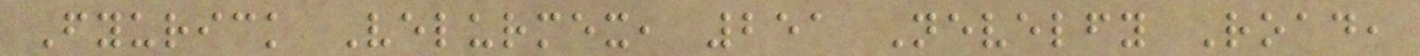Fyurick Velurmex, 251 Nevelfy Road,
